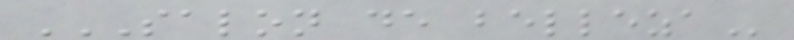SALON DE BELLEZA
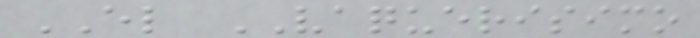EL VAQUERISIMO
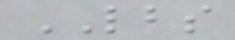LBS
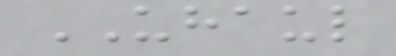UHAUL
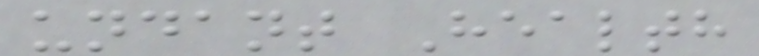undant Health
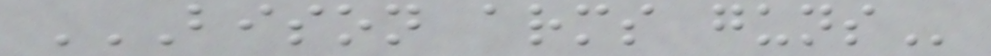BISON ARMS GUNS
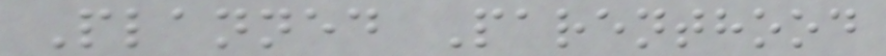Planned Parenthood
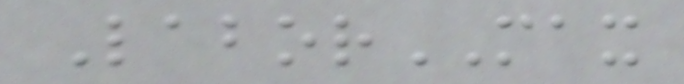LaborMAX
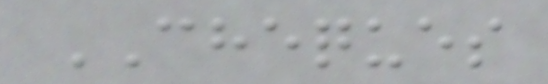CHEQUES
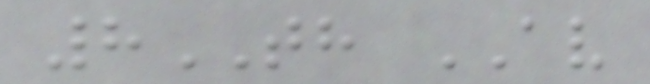8TH AV
